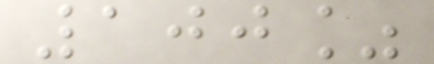100%
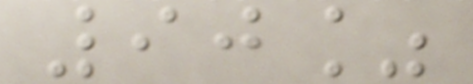90%
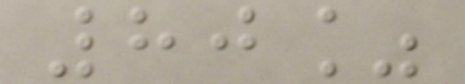80%
